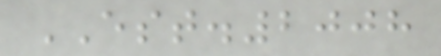EST.2008
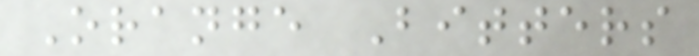Orange Bitters
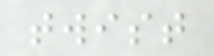twist
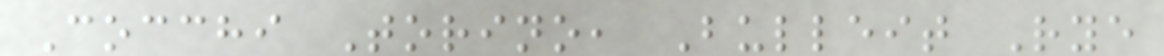Cocchi Torino, Bulleit Rye
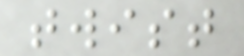twist
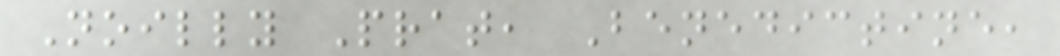Noilly Prat, Benedictine,
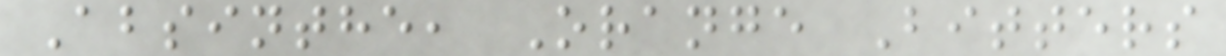Absinthe, Orange Bitters
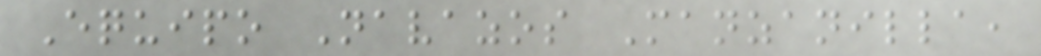Equipo Navazos Manzanilla,
